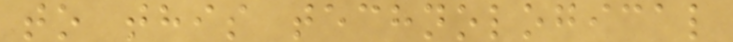to this technological
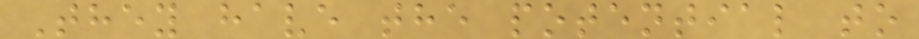They have the potential to
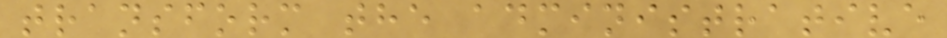transform the administrative
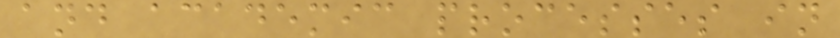and academic processes in
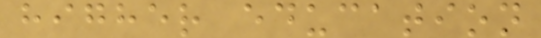higher education
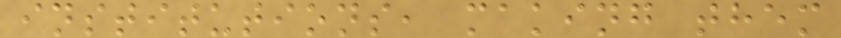institutions, making them
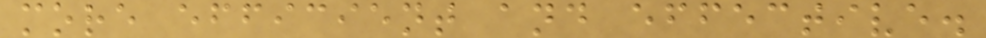more efficient and effective.
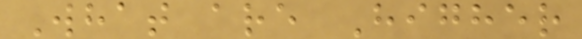What are Higher
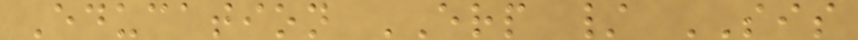Education ERP / SIS
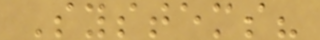Systems?
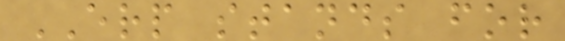ERP stands for
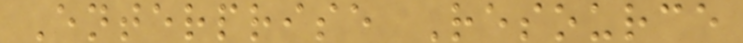Enterprise Resource
